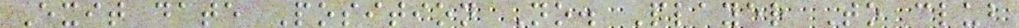Exit date Position No. Player To club
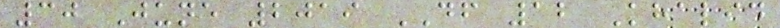30 June 2019 DF 12 Khalid
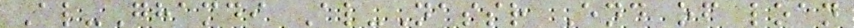Al-Ghamdi Al-Nassr End of loan
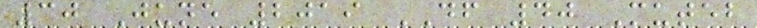30 June 2019 DF 40 Muteb
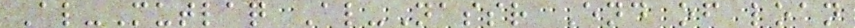Al-Mutlaq Al-Nassr End of loan
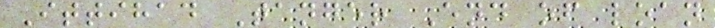Ittihad Tanger End of loan
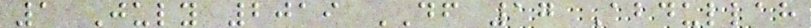1 July 2019 DF 17 Abdullah
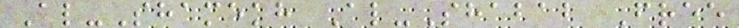Al-Shamekh Al-Shabab Free
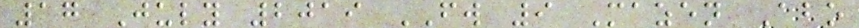17 July 2019 FW 9 Mazen Abo
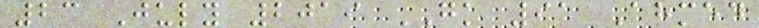23 July 2019 GK 91 Ahmed
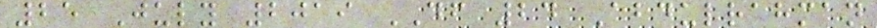25 July 2019 DF 24 Abdulrahman
